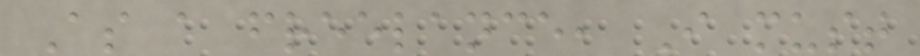As a freelance, I must
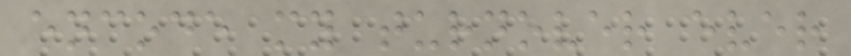encode my turnover ever
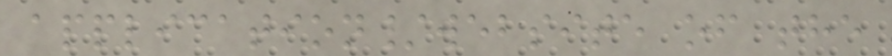application/website of the
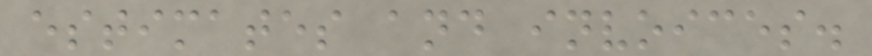estimates and invoices.
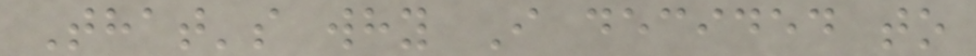That's why I decided to
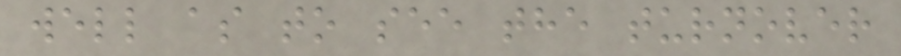well as to see the turnover
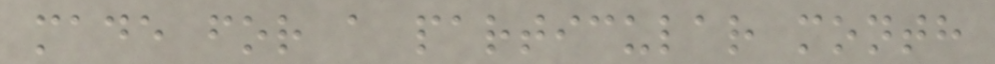made for a particular month
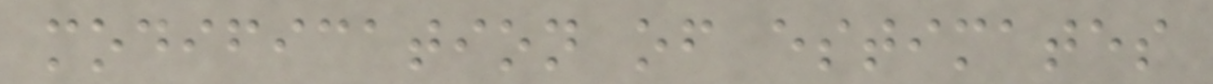modification of estimates
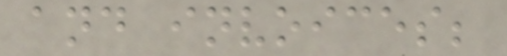and invoices;
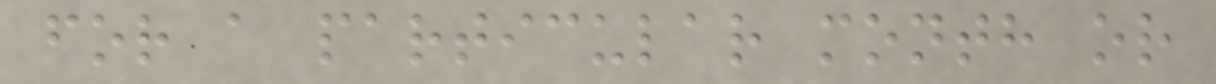for a particular month or
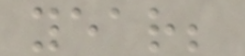year;
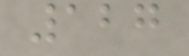127
